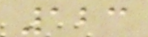123
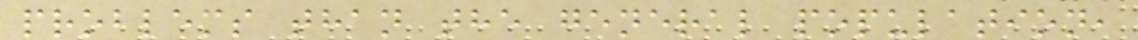problems than the general population,
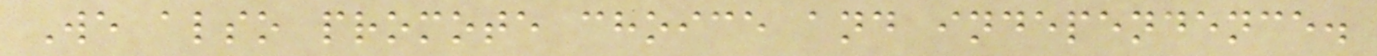We also promote choice and independence.
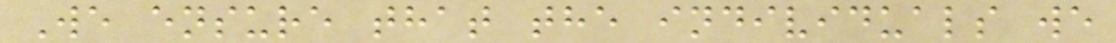We ensure that the individuals we
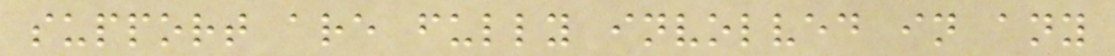support are fully involved in any
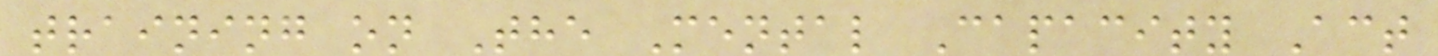training on The Mental Capacity Act
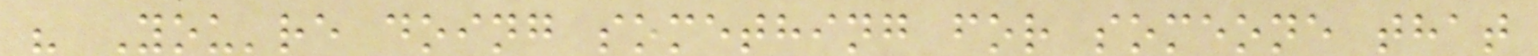" You're doing something for someone that
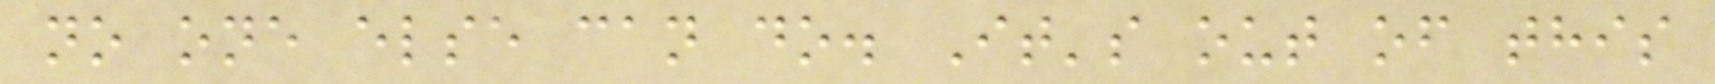no one else can do. It's out of this
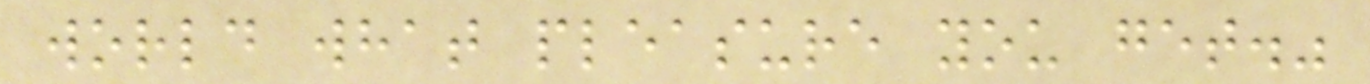world what pleasure you get."
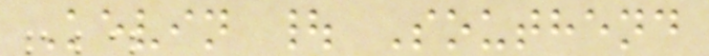Kevin | Southend
